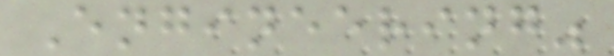Engineering"
